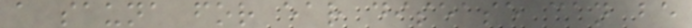a sauna for ear disease can be
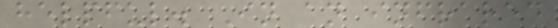helpful. In an infrared
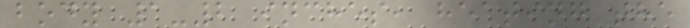body 1-2 inches, heating the
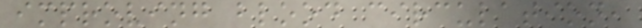improving blood circulation,
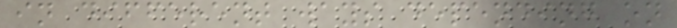in different ways depending on
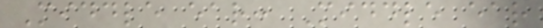Middle ear: Middle ear
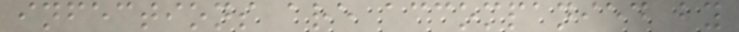infections are accompanied by
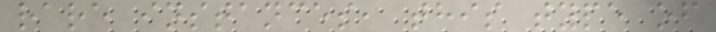rare instances, this type of
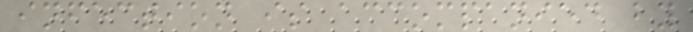infection is accompanied by
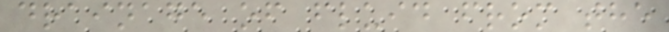drainage of fluid from the
